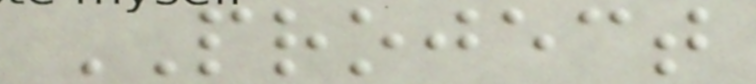PROJECT
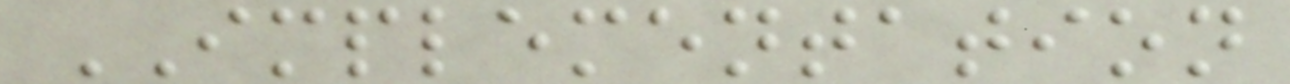IMPLEMENTATION
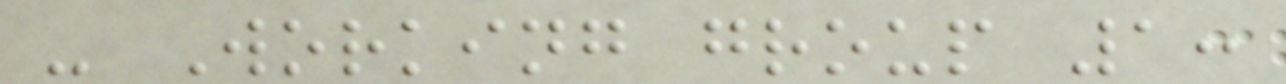- Working group 1:
